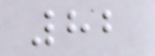82
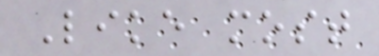Like most
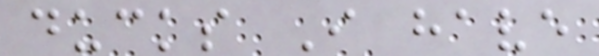ducks I have
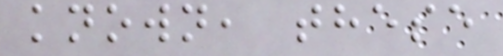known, these
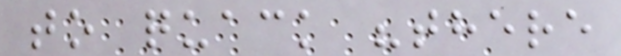to quack "there
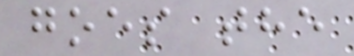goes the
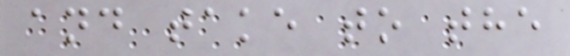and take to the
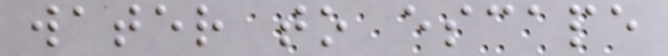water to escape
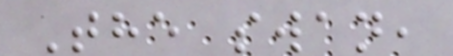The swan,
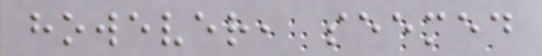however, seemed
